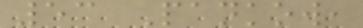53 Pankow,
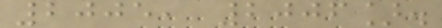2005, 2006].
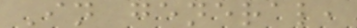In general,
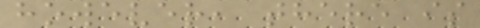however, there is
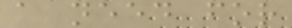a need for
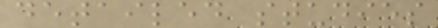detailed studies
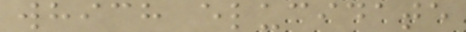which elucidate
